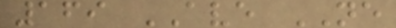169 AVE NE
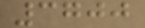3700
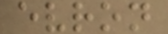evron
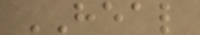HEAL
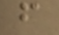f
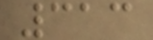313
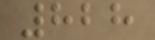828
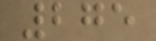275
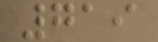719
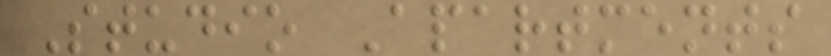Studio Apartments
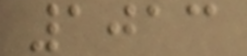1013
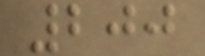200
